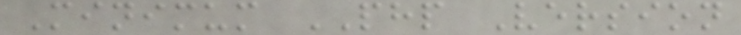Minimum PHP Version
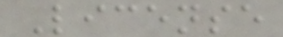License
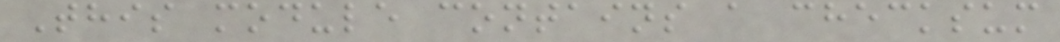This module contains a checksum
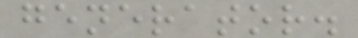generator.
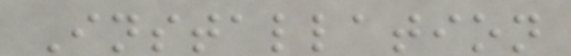Installation
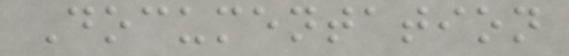Documentation
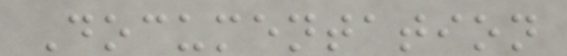Documentation
